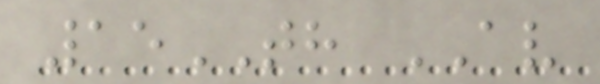15TH AV
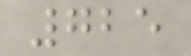725
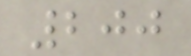200
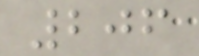206
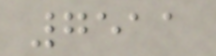7511
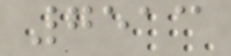7513
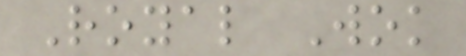Royal Wok
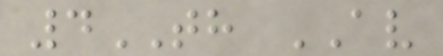4TH AV
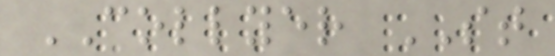COLLYER ST
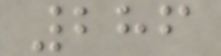286
